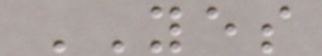YES
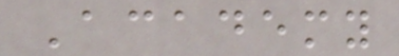Academy
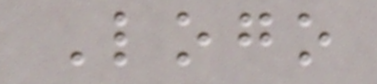Logo
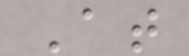At
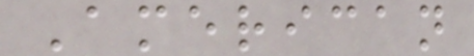American
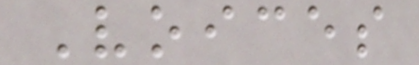Voices
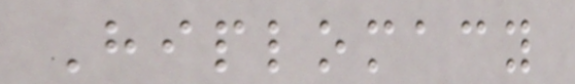Hiplomacy
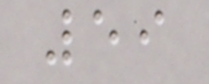59
